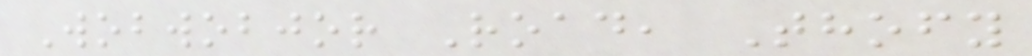Wobwobjor Road, Thofy
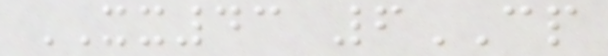XX43 6CP
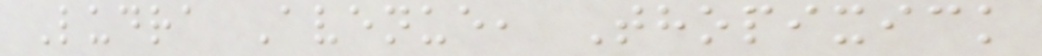Ludra Avenue, Thopixick
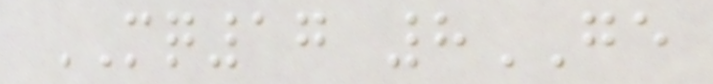MQ17 8GE
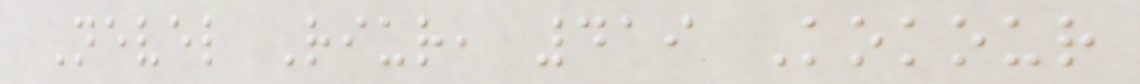Nevel Riur, 419 Kokour
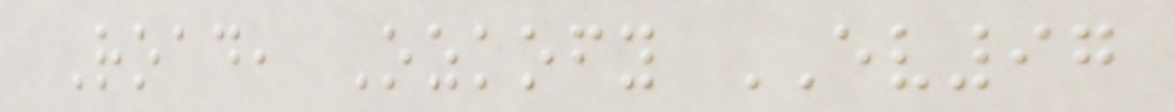Road, Ozkofy EV97
